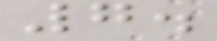7.
